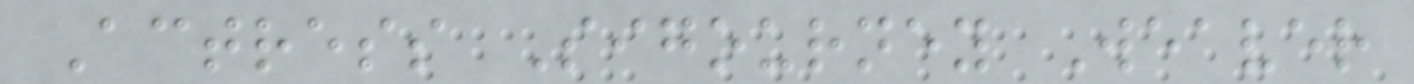Actress Sigourney Weaver
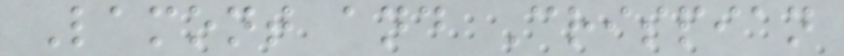Lamont and Crispian
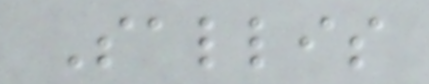Sallis
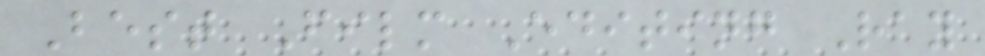Best Film Editing Ray
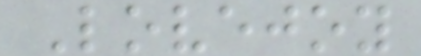Lovejoy
